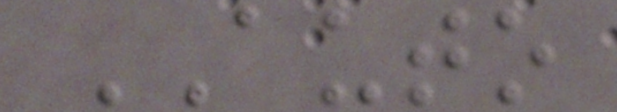AUTO
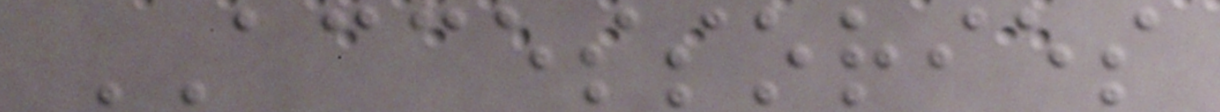ACCESSORIES
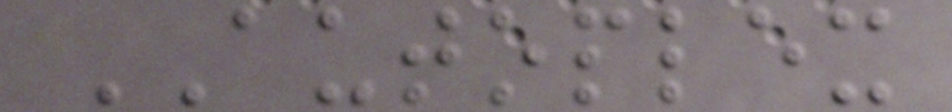AUTOPLEX
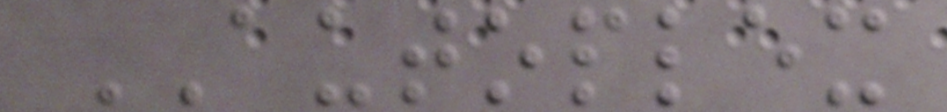AUTOPLEX
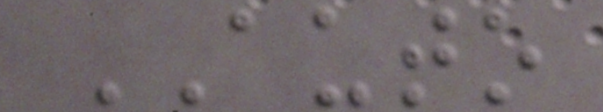AUTO
